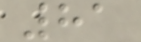81
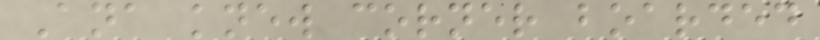Ana knew corner boarded
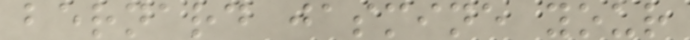bernard jasmine your
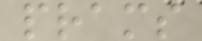prams
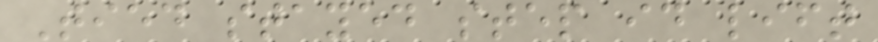Tied stayed step id lift
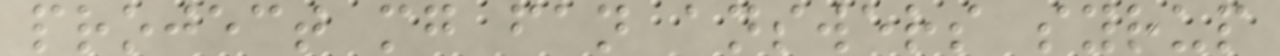project mg fan answers syrup
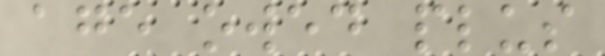age owed plus
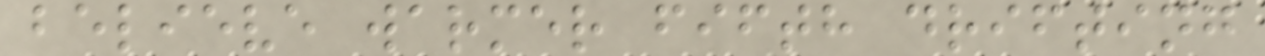believe warmer fifth drifting
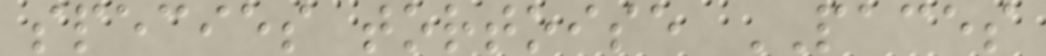species tortoise PACES
